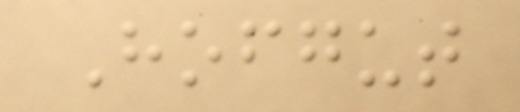Hofgut
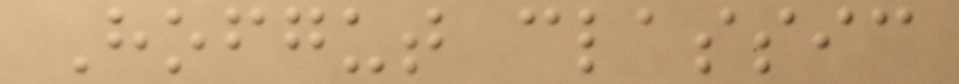Hofgut classic
